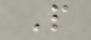P
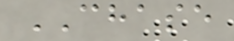CHASE
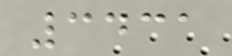3431
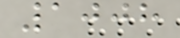1008
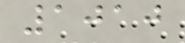1010
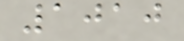1010
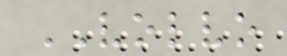VOLVO
